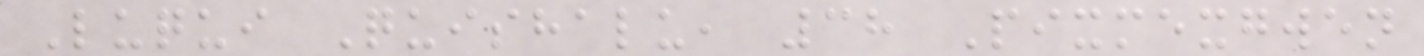Luqui Quishalu, 38 Pixmexgwen
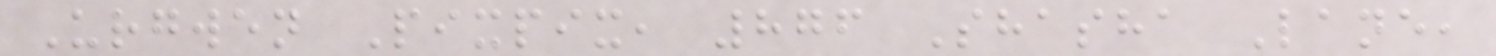Urgwen Pixpix, 876 Shasha Lane,
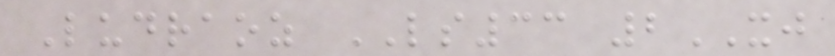Ludraoz LS33 2XJ
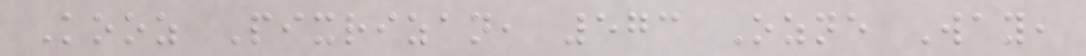Kooz Pixrizan, 573 Ozne Way,
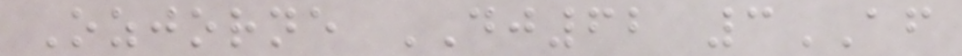Ozjorne DJ62 3AF
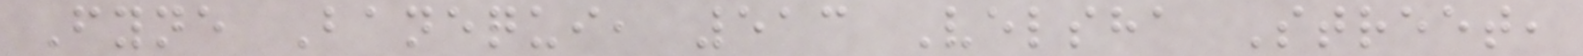Fyne Banequi, 513 Velsha Street,
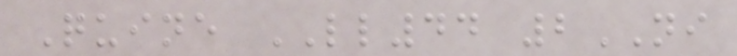Quine LL44 2NI
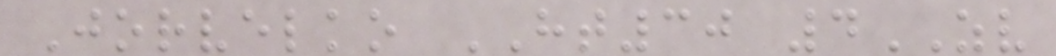Jorvelko HT30 4ZV
